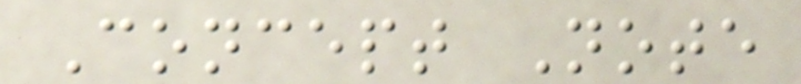Concept Note
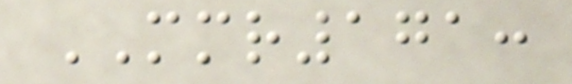MMR171:
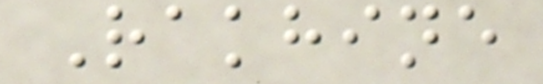Rakhine
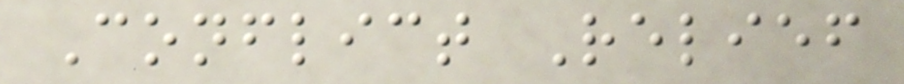Conflict Relief
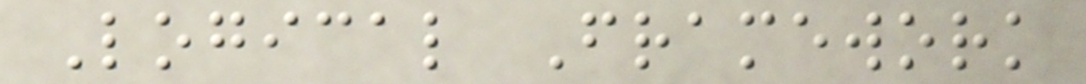Logical Framework
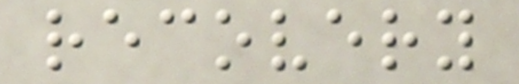recovery
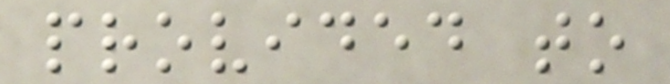provided to
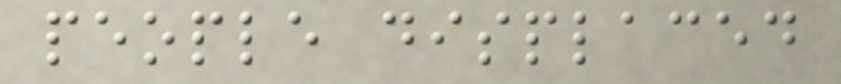people displaced
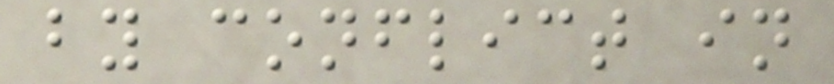by conflict in
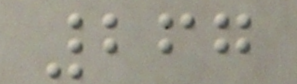267
